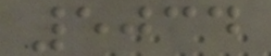5034
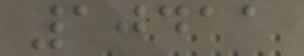10411
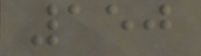150
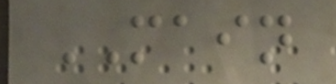MAIN
